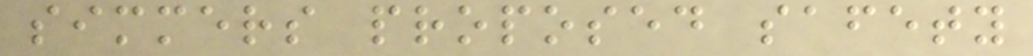simmers proposed safety
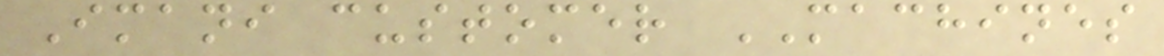Imani customer MACHINES
